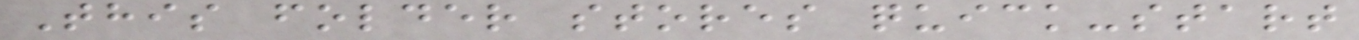This folder stores quick-start
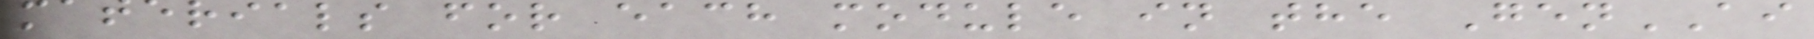materials for each module in the GenAI
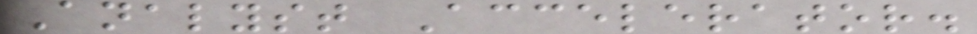Analyst Accelerator.
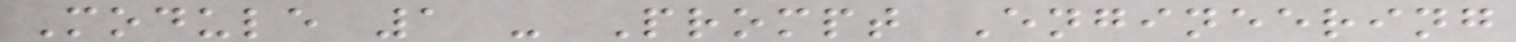Module 1 - Prompt Engineering
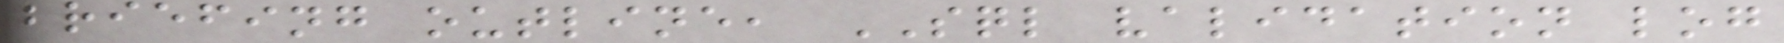briefing outline, SQL validation log
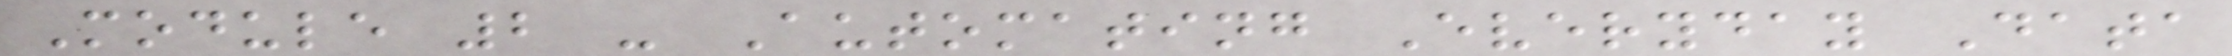Module 2 - Automating Everyday Data
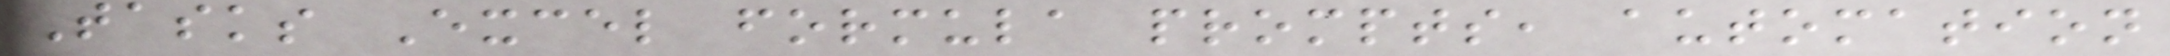Tasks Excel formula prompts, automation
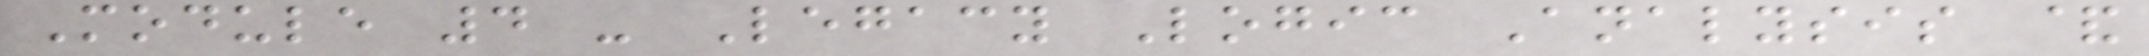Module 4 - Legacy Logic Analysis &
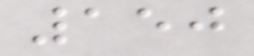150
